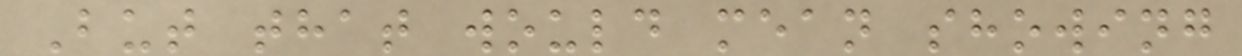But that would mean showing
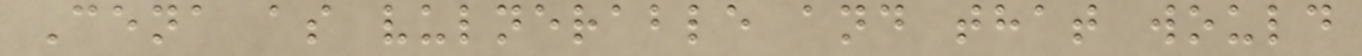Cena as vulnerable and that would
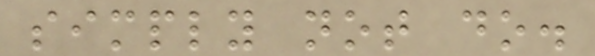simply not do.
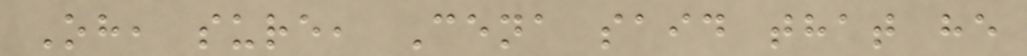Oh, sure, Cena said that he
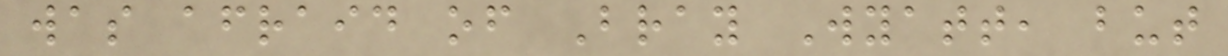was afraid of Bray Wyatt, but
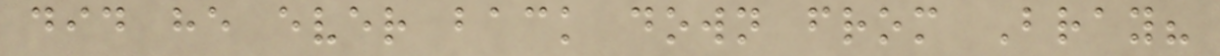did he ever back down from Bray?
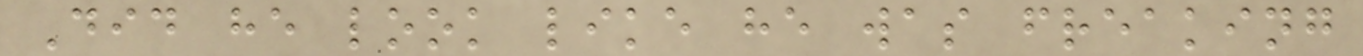Did he look like he was freaking
